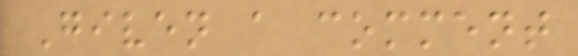Given a comment
